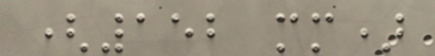(152 mm)
